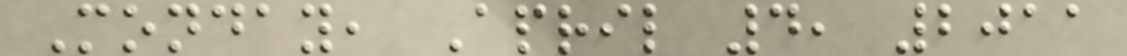Monday, April 4, 2011
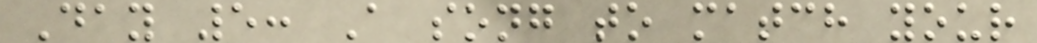Day 5: A song to match your
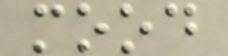mood
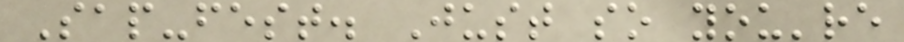Sap-fest. Just so you're
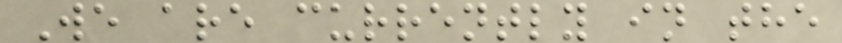We are currently in the
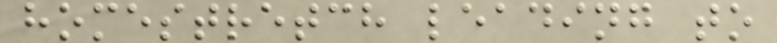homestretch leading to
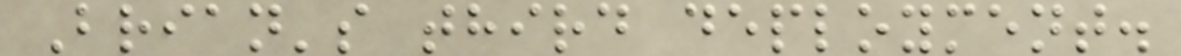Brian's third deployment.
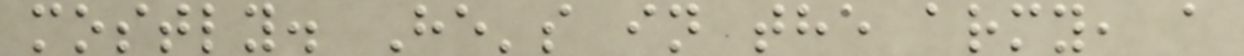mostly. He's in the army, a
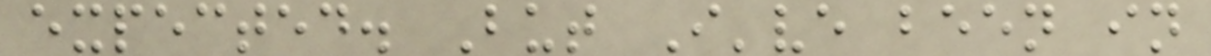expected. But I've been in
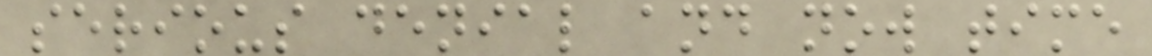serious denial and now time
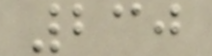230
